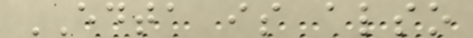EDTA is also
